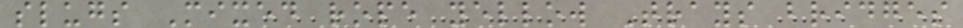slugs Mixed rope yellow Trays bridges
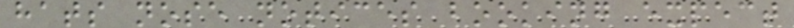hats nose notices booking expect
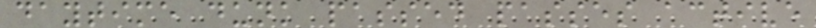daytime dunk passed passes active
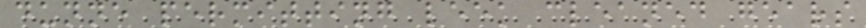dunne permitting leek cleaned gears
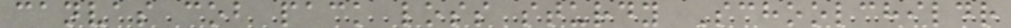canvas cob pack loss sturdy Schoolchildr
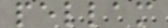pellam
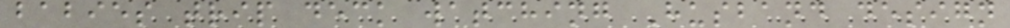babies trip deck watching Husband design
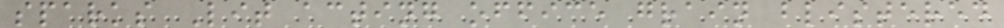sparks Lit acting office grain blistered
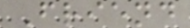Friend
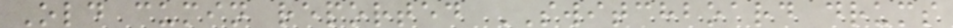Old cumin reported SWITCHBOARD drums
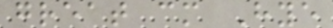great cm Hye
